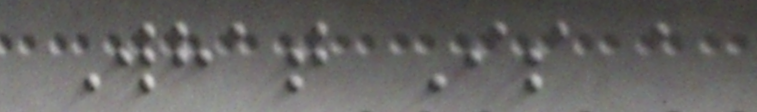What Is a
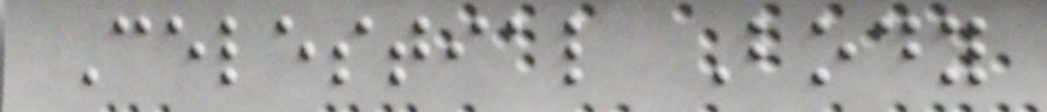Celestial Body
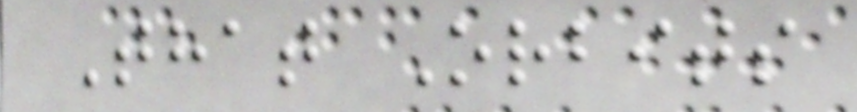That Orbits
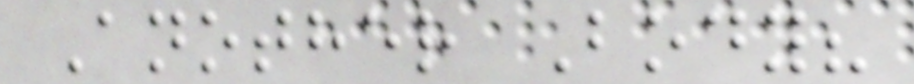Another Body?
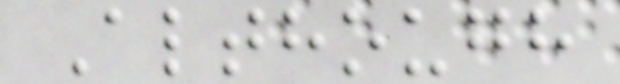Although
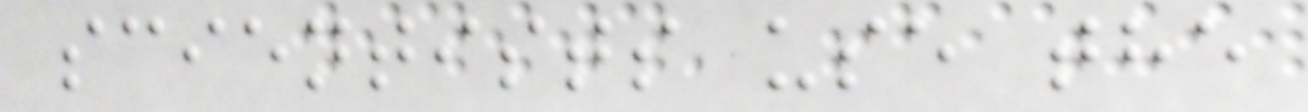scientists use the
